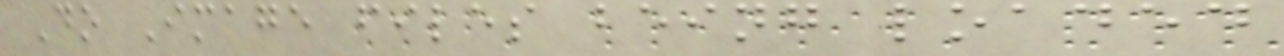Do Image files being loaded
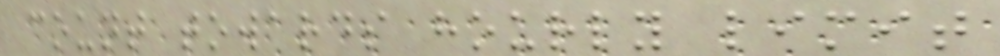count towards hourly limit
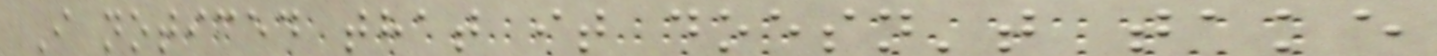I noticed that it doesn't take
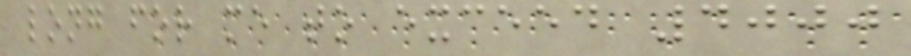long for me to exceed 4000
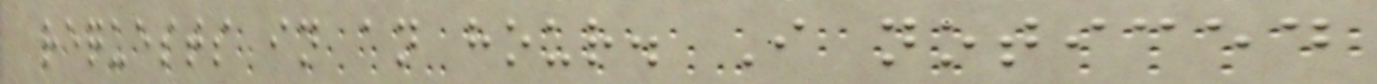requests in an hour. I noticed
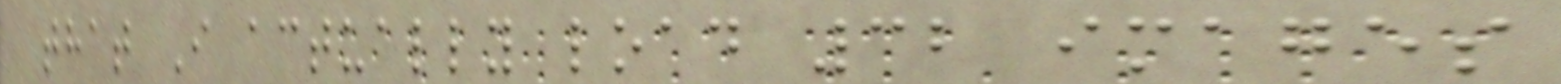that I actually load 32 images
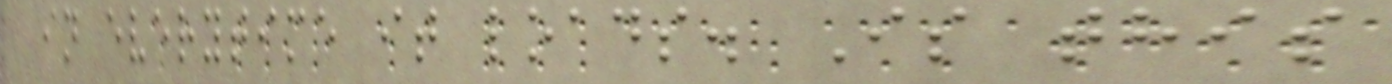in everytime it loads. Is this
